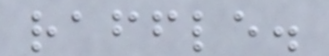raffle.
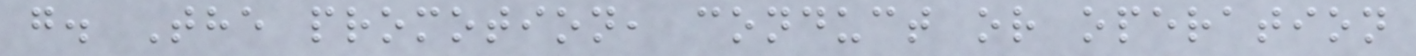g. The promotion, conduct or operation
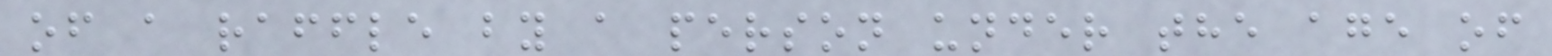of a raffle by a person under the age of
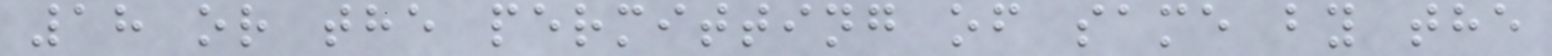18 or the permitting of same by the
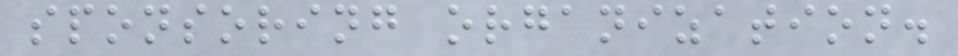sponsoring organization.
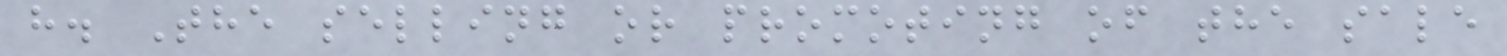h. The selling or promoting of the sale
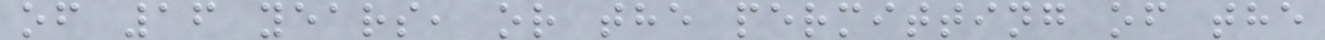of 16 years, or the permitting of the
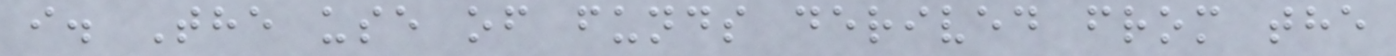i. The use of funds derived from the
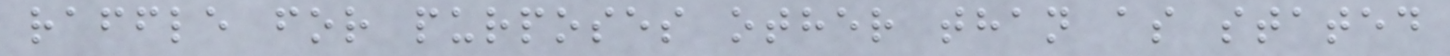raffle for purposes other than as stated
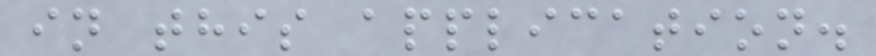in this application.
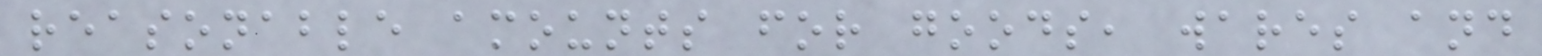reasonable amounts for goods, wares and
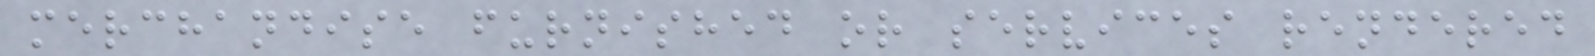merchandise furnished or services rendered
